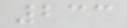233
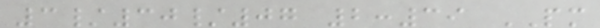3/30/07 2:39 PM
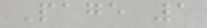Page 1
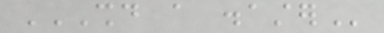SHOULD A DISASTER
